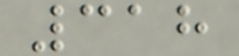318
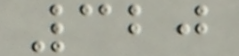320
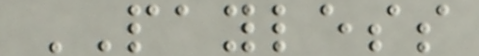PAYLESS
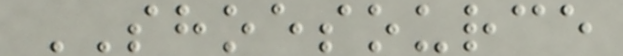SHOESOURCE
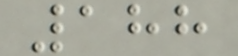188
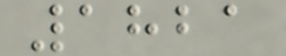1821
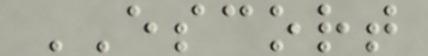ESCORT
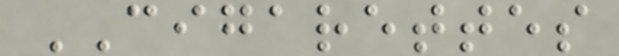CIGARETTES
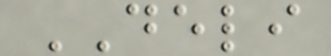DELI
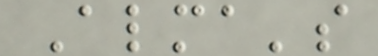Alma's
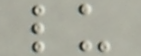lu
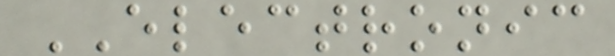ELECTRONIC
